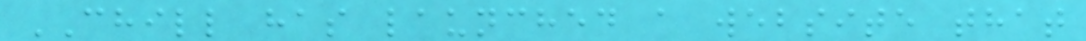CHILL has launched a website that
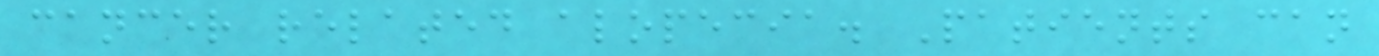cancer related alopecia. Patients can
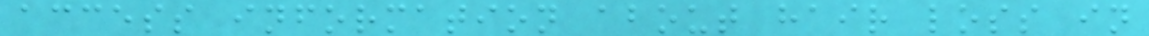access information about hair loss in
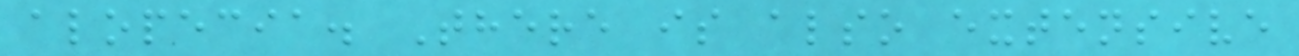alopecia. There is also extensive
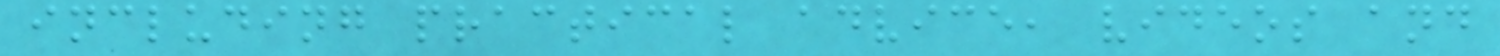including practical advice, videos and
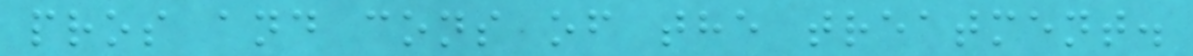pros and cons of the treatment.
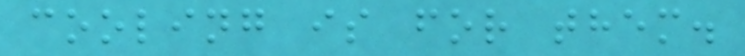cooling is for them.
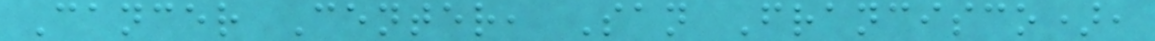Cancer Center, San Francisco),
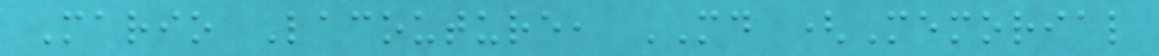Mario Lacouture, MD (Memorial
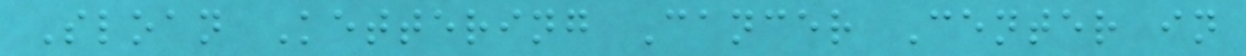Sloan Kettering Cancer Center in
